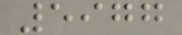5977
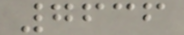7636
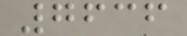7636
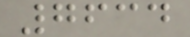7634
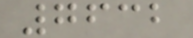7632
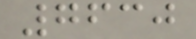7630
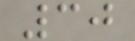30
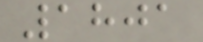1801
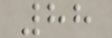88
